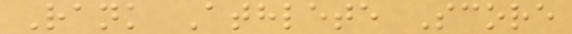Rank Athlete Score
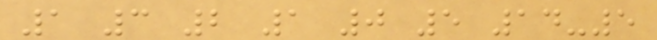1 3 2 1 0 5 14-5
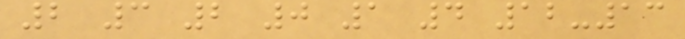2 3 2 0 1 4 12-13
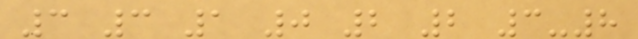3 3 1 0 2 2 3-8
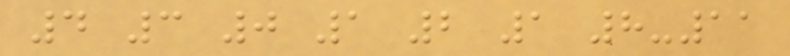4 3 0 1 2 1 8-11
